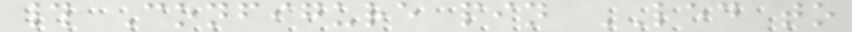# Configure pin LED to
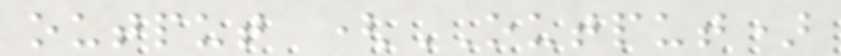output (OUTPUT)
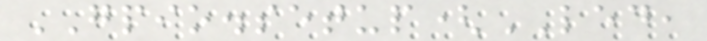GPIO.setup(LED,
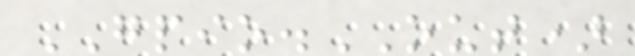GPIO.OUT)
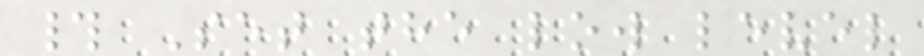# Set the low level
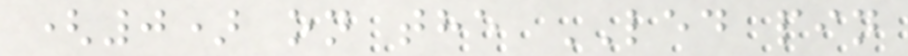(0) on the LED pin
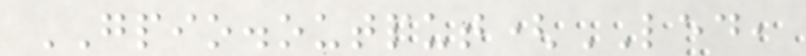GPIO.output(LED,
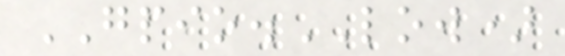GPIO.LOW)
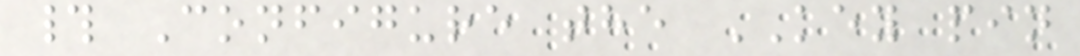# Configure the KEY pin
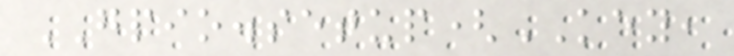GPIO.setup(KEY,
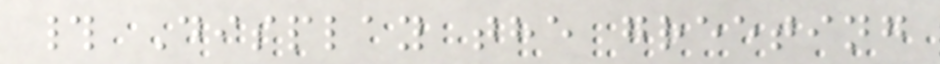# Display the greeting
